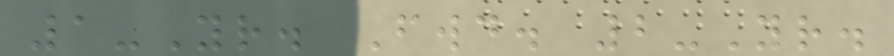1-Yr. Fwd. 2-Yr.
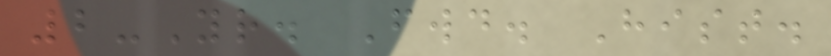2-Yr. Fwd. Hist.
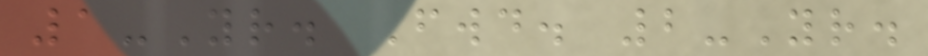1-Yr. Fwd. 2-Yr.
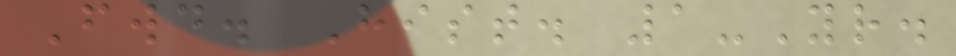Fwd. Hist. 1-Yr.
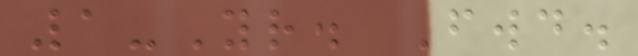1-Yr. Fwd.
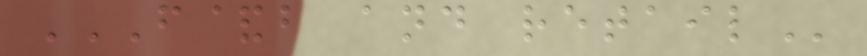F&B AND RETAIL
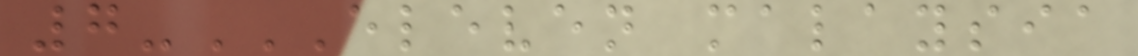7-ELEVEN MALAYSIA
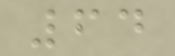64
